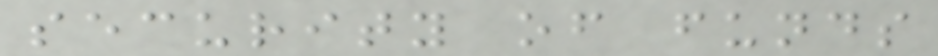security of funds
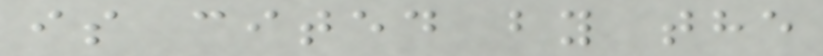is cited by the
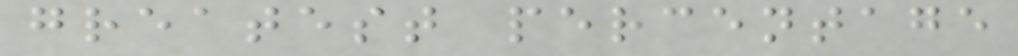greatest percentage
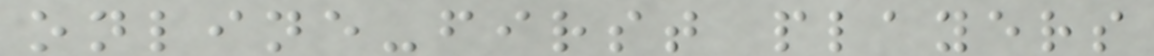online-first players
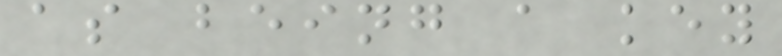as being a key
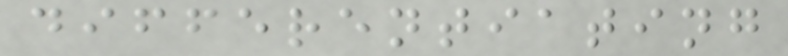differentiating
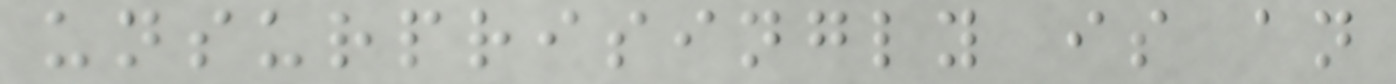unsurprisingly is an
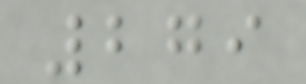279
